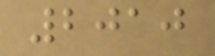2010
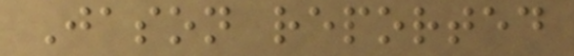Jason reported
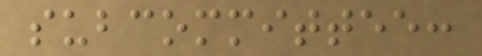subcommittee:
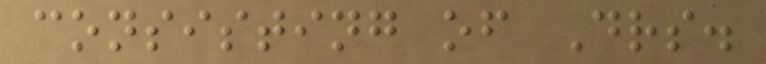consisting of Drs.
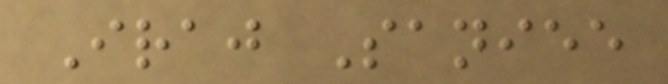Iraj Saniee
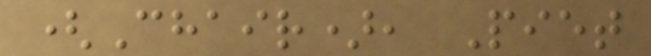(Chair), Piet
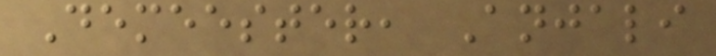Demeester, Anjali
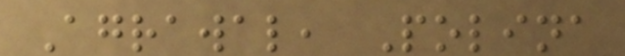Agrawal, Polina
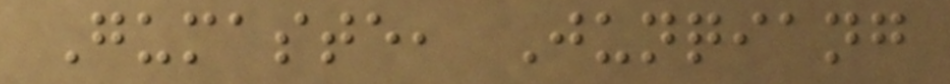Gumaste, Junqiang
